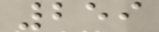259
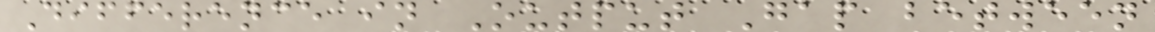Difference in Output Gap between
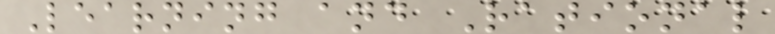Learning and Rational
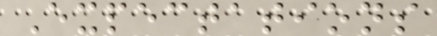Expectations
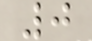0
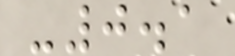-0.1
